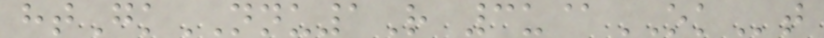htGkNNU1R 3u@OKt
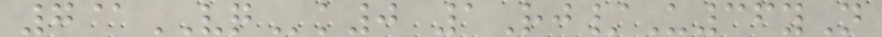7@VQk0 1Rj/U36yN
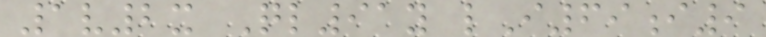1v2x Ql91y lI69i9
